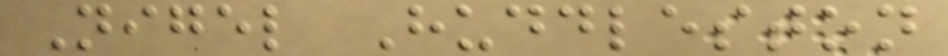Nigel Huddleston
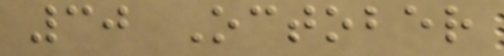30 October
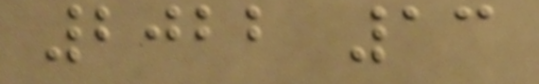2022 13
